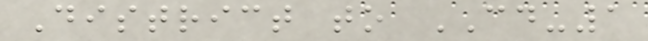District to CD-1
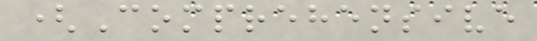(Comprehensive
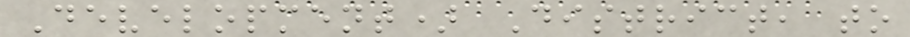Development) District, to
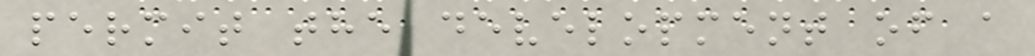permit the development of a
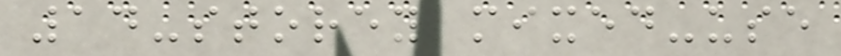14-storey mixed-use
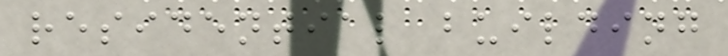residential building
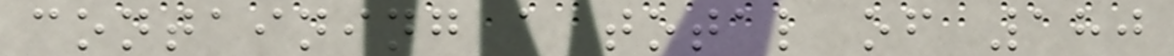containing a total of 180
